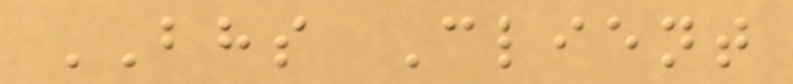BHS Client
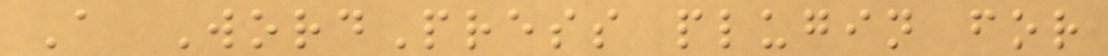A WordPress plugin for
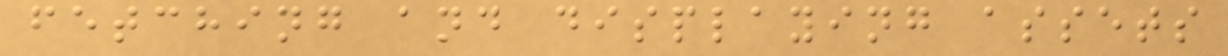fetching and displaying assets
